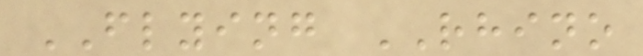FLYING RHINO
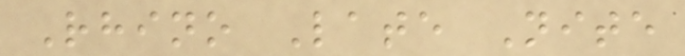Rhino Late Nite
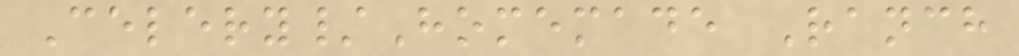Celery/Homemade Ranch
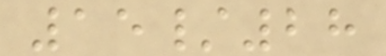15/28
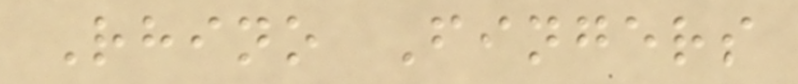Rhino Fingers
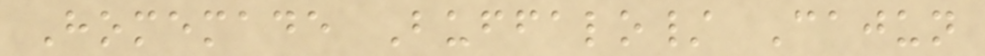Homemade Buffalo/ Cajun
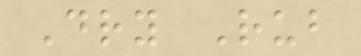Dry Rub
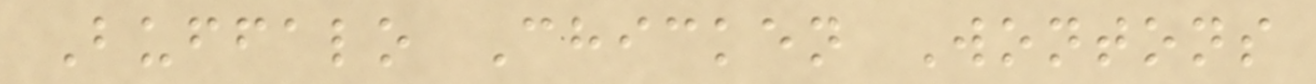Buffalo Chicken Wontons
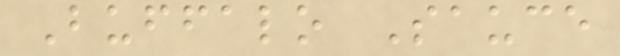Buffalo Sauce
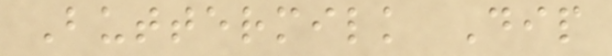Buttermilk Dip
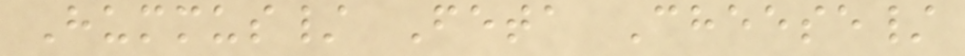Hummus/ Feta Cheese/
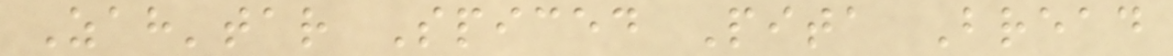Zah'tar Spiced Pita Bread
